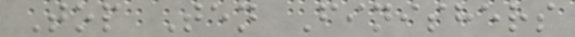Top Ten Finishers
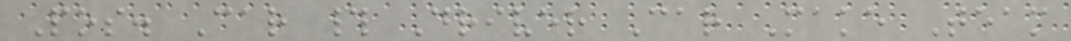Pos. Car # Driver Car Make Team
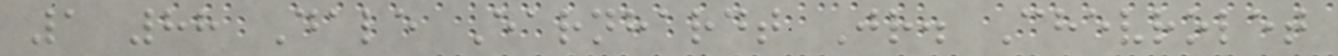1 88 Dale Earnhardt Jr. Chevrolet
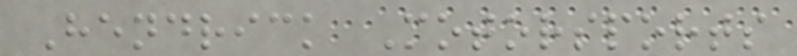Hendrick Motorsports
